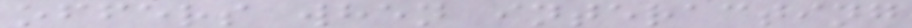offers when interacting
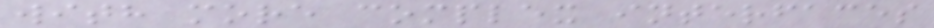with more complex interfaces
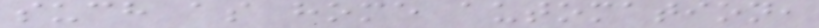such as home automation,
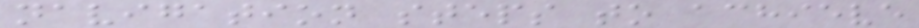navigation steps to achieve
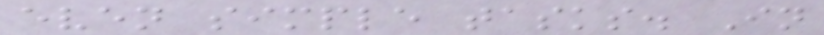even simple tasks. In
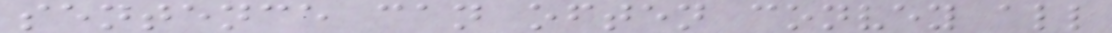sentence can often convey all
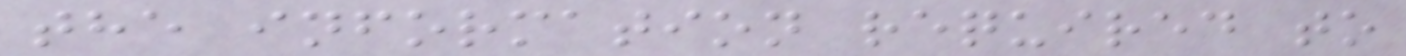the information required to
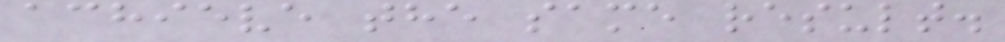achieve the same result.
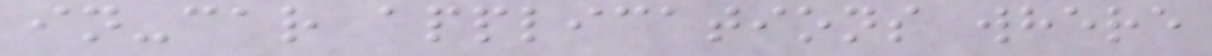in-car applications where
